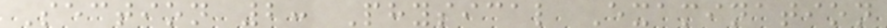Section 2: Physical Examination
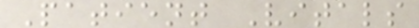Patient Vitals
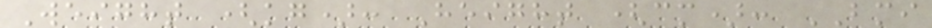Weight (kg): Height (cm): BMI
